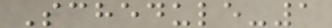Schedule-1
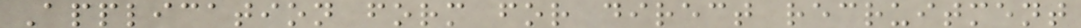Application form for direct recruitment
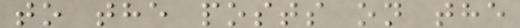to the posts on the
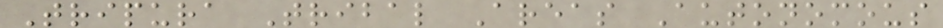Tripura Tribal Areas Autonomous
